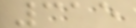315
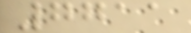7711
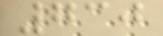730
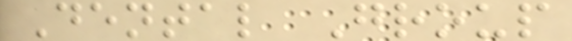Dental Group
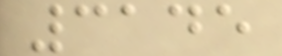3145
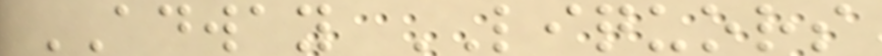ADWAY LIQUORS
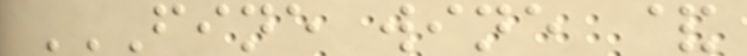FINE WINE &
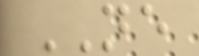NE
